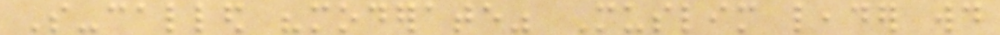So-called "moderate" Muslim leader would
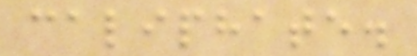caliphate.
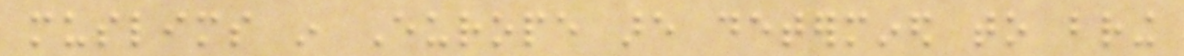muslims in Europe are determined to bring
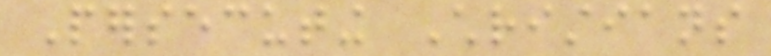Persecuting Christians
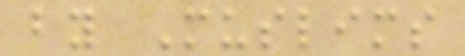by Muslims
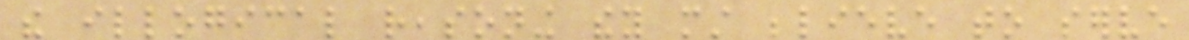the illogical reasoning they must believe to serve
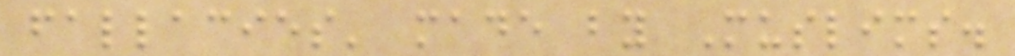fallacies' made by Muslims.
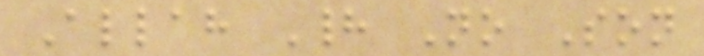Allah Had No Son
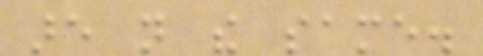are not the same.
